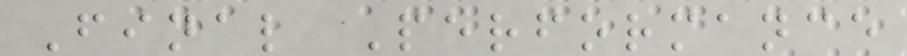Final Performance
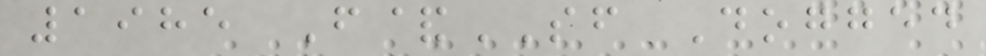1985 F&SF Dogged
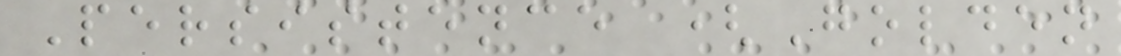Persistence (Golden
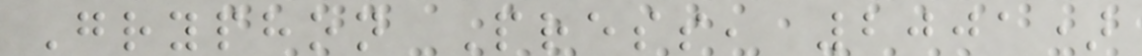Gryphon Press, 2001)
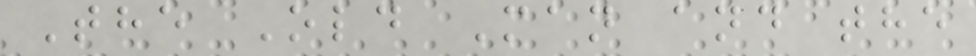The Old Man and the
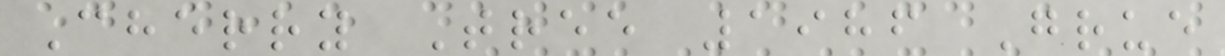Cherry Tree 1986 Grue
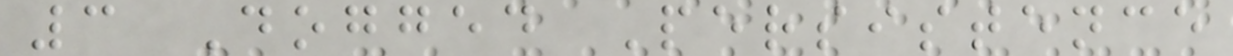3 Dogged Persistence
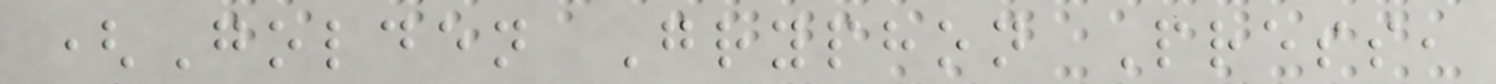(Golden Gryphon Press,
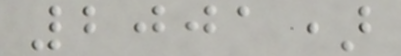2001)
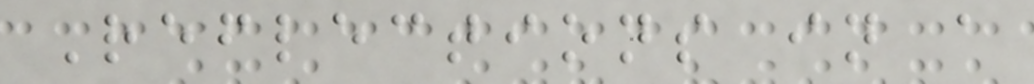Reflections in a
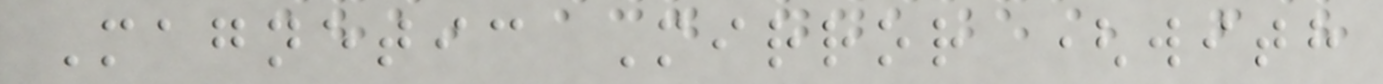Magnetic Mirror (with
